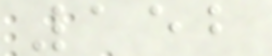152
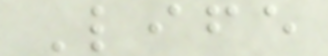Life
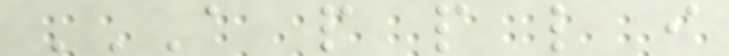A P P L I
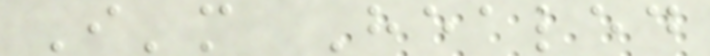I'm Healed
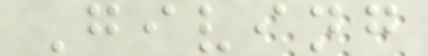Giving
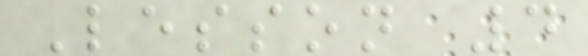Lesson 4
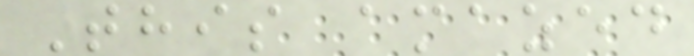This amazed
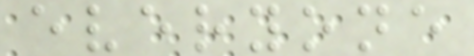everyone
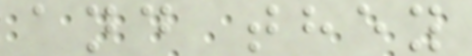and they
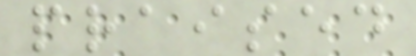praised
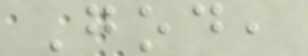God,
